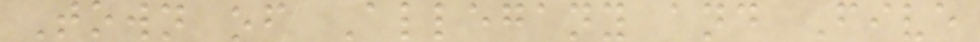Town of Allegany and Five
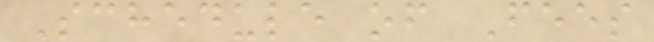Schedule of Fees
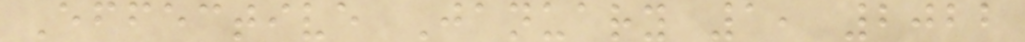Effective January 1, 2022
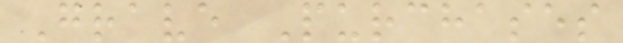Grave Purchases
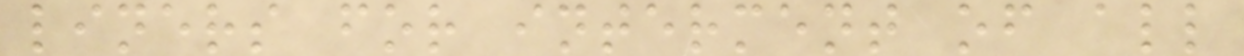liners for interment of all
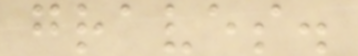graves.
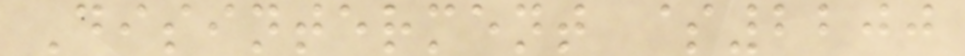Disinterment $2200
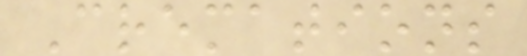Cremations
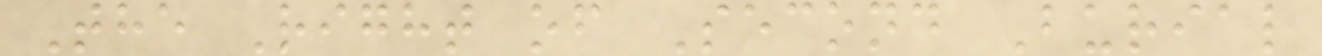The Right of Second Burial
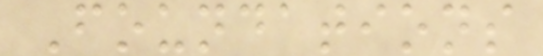Foundations
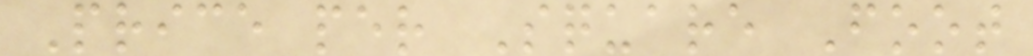Price per Square Foot
